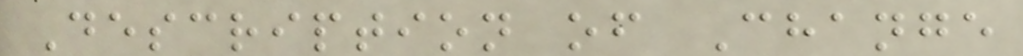Description of Change
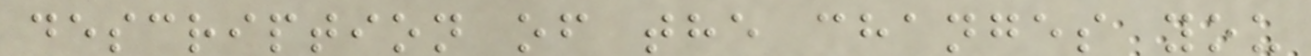description of the changes you
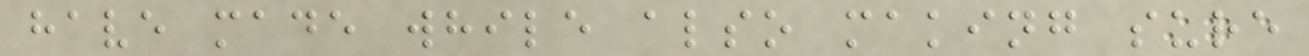have made while also making sure
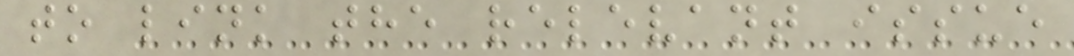to link the relevant issue
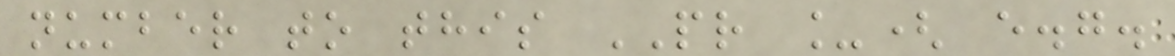number to this PR _( e.g.
